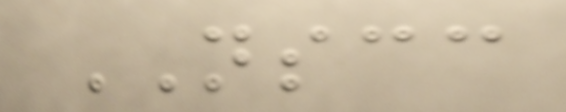NSCC
